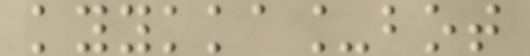kyykka_bot
